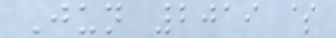Jun 2019 $
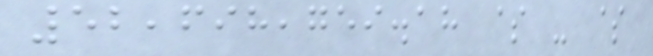52,698,759.18 $ - $
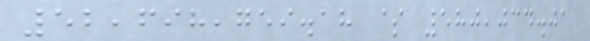52,698,759.18 $ 580,034.01
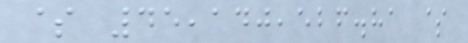$ 45,140,526.81 $
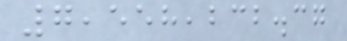7,558,232.37
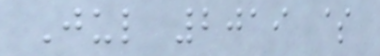Jul 2019 $
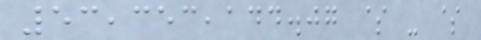53,353,144.07 $ - $
